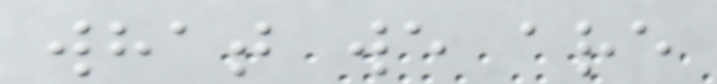what we are
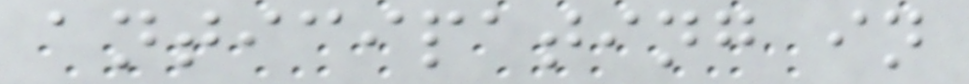anticipating in
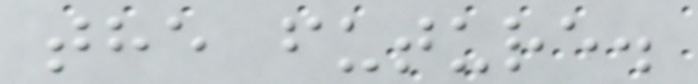the future.
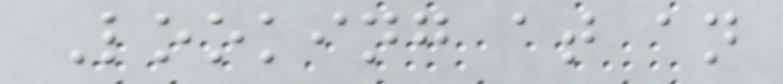Looking at an
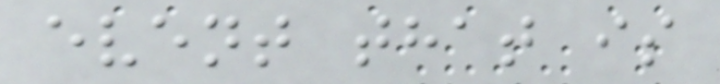event that is
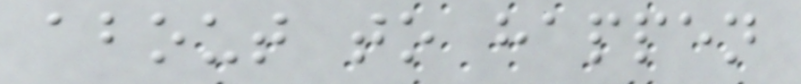about to happen
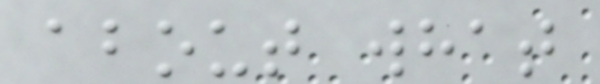about what
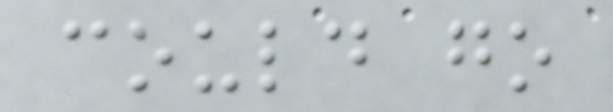could go
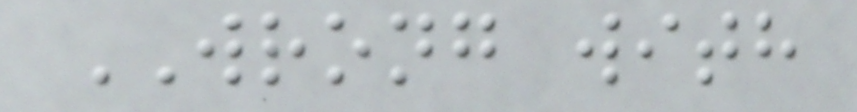WRONG with
